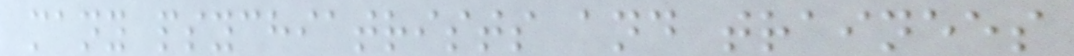many psychiatrists and trainees
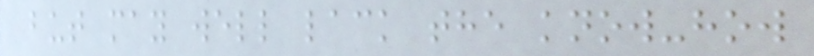but may well lack the know-how
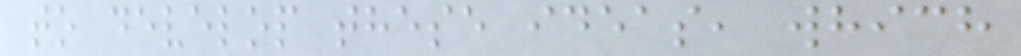to develop these ideas, which
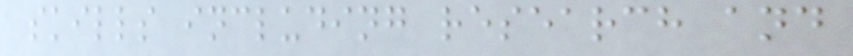skills including research and
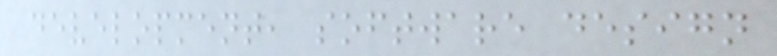development, software design
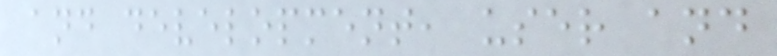and development, user and
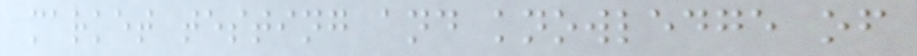market testing and knowledge of
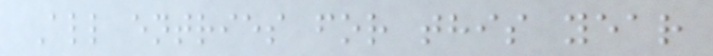All entries for this year
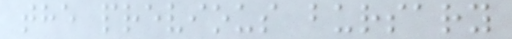the previous bursary
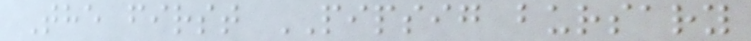The first PIPSIG bursary
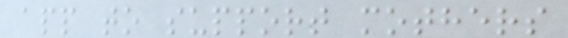app to support mothers
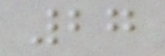27
